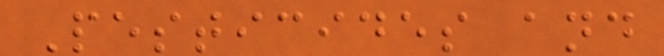Pesticides and
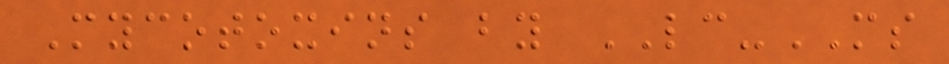Mycotoxins by LC-MS
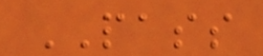PASS
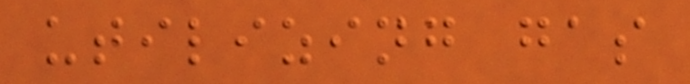utilizing gas
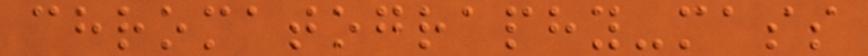chromatography-mass
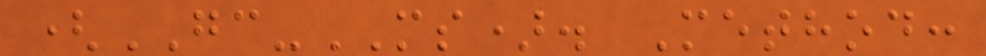(GC-MS). Method:
